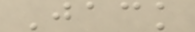Jack
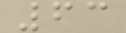63
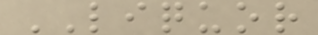LIQUOR
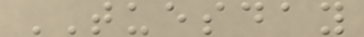TUESDAY
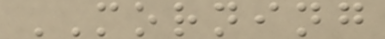MORNING
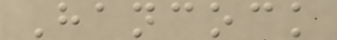Hancock
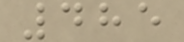485
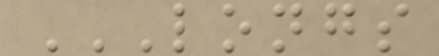LONGS
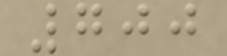700
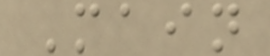Main
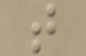t
